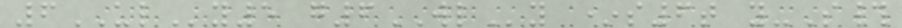6ULy5 g6WLy *s6t y-S#
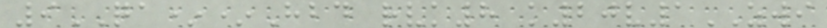9QA**Hbd rvk8 k20v1ZWI
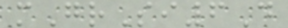mGrSi6D
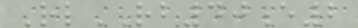RlRB40e2
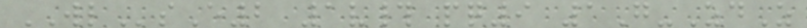WLsE2 1v# pq9 1G-ZdZ
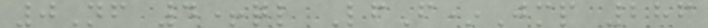0Nf 4+ql LfF*Jmp 286
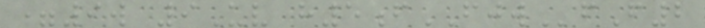=9w 9Uv h5fFJWfF2
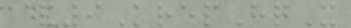&9KrepHqX
